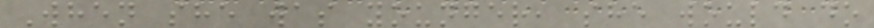When she was younger, she would do
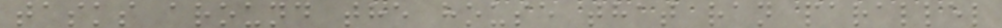tasks around the house that ran parallel
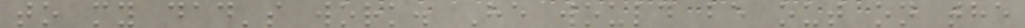to my dad's work. He would be out on the
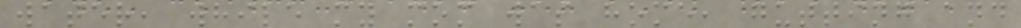water, while my mom was home, gutting and
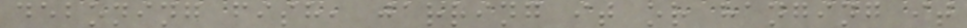deboning fish, jarring it or hanging it
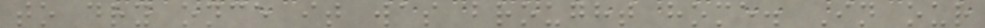to dry once it was brought home. In our
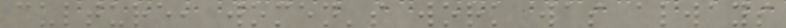culture, women's work was always
